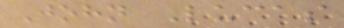John Lucas
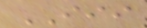III
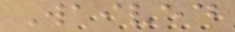Waived
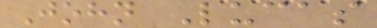John Lucas
